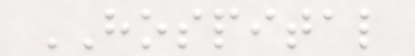HOSPITAL
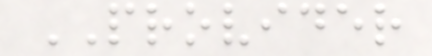PROVIDER
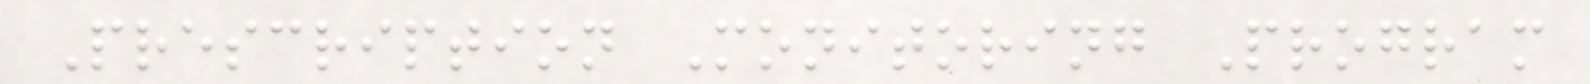Prescription Monitoring Program
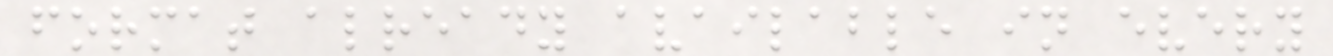format already available in every
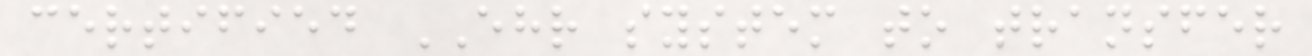certified EHR system to transfer
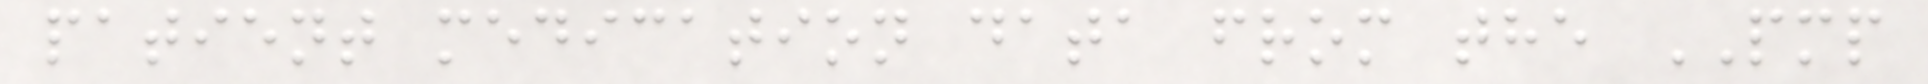patient medication data from the PMP
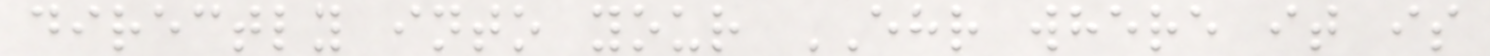directly into your EHR where it is
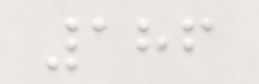186
